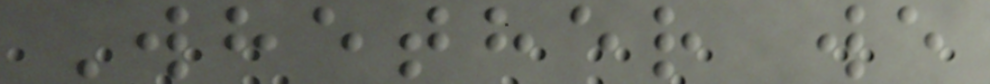Whether we
